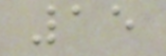15
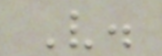V.
